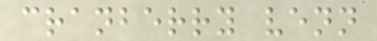cranberry venn
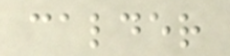calder
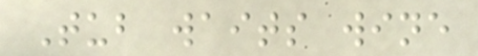Tub waits wine
